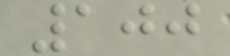100
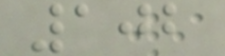102
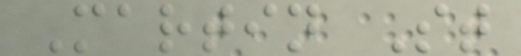Martin St
